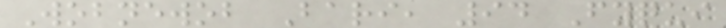Wobnewob Bari, 94 Fyqui
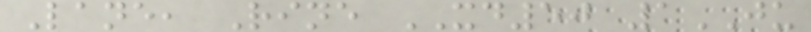Lane, Rine XD50 1JU
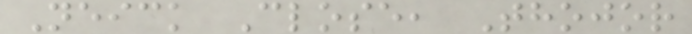Neick Close, Thojor
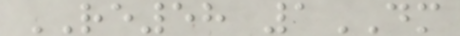RE58 1DM
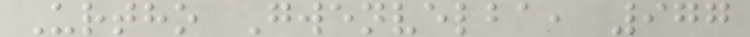Urtho Gwenvelba, 977
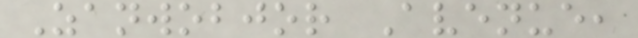Zanwobjor Avenue,
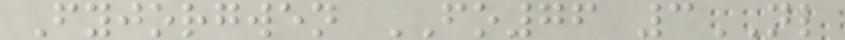Fyjorgwen FO76 3NL
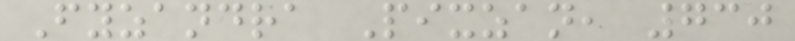Fyzandra Pixzan, 730
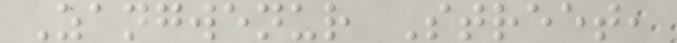Zangwenur Street,
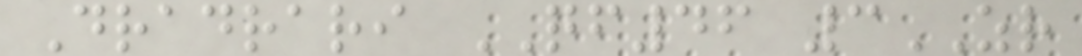Dradrari QF46 3ZR
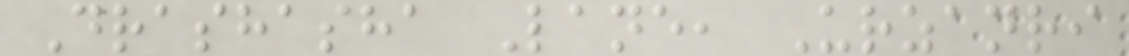Drashasha Lane, Urzanri
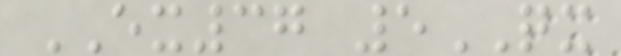EX37 5QX
